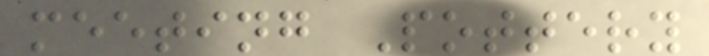meeting Pottery
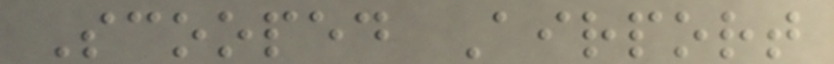Scooped Airport
